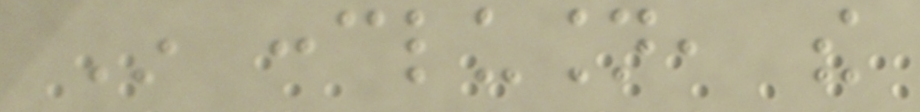In conclusion, the
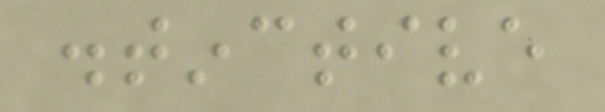distinctive
